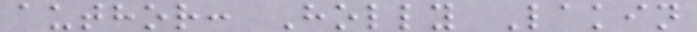author: Holly Lakin
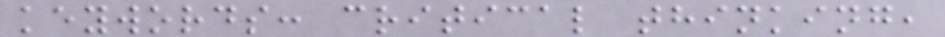keywords: critical thinking,
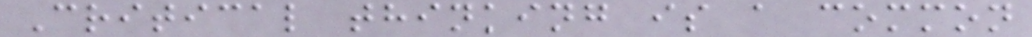Critical thinking is a common
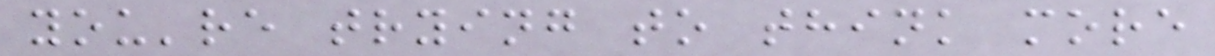you're trying to think more
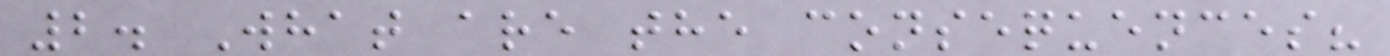2. What are the consequences?
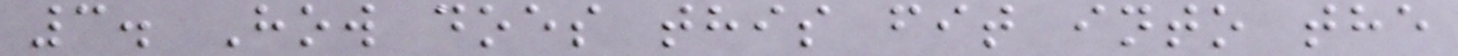3. How does this fit into the
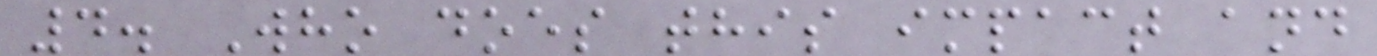4. Who does this impact and
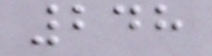248
